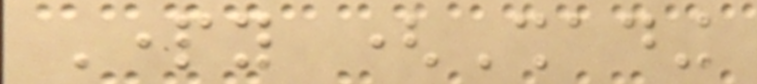Party (Shading
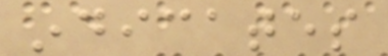indicates
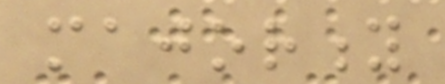majority
